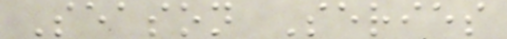Season Series
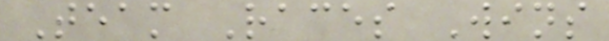Team Races Wins
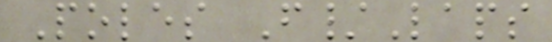Poles F/Laps
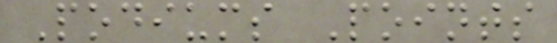Podiums Points
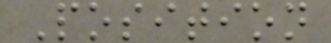Position
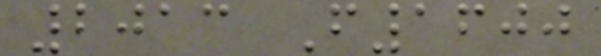2013 F1600
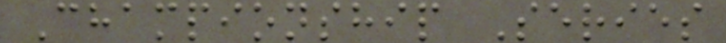Championship Series
